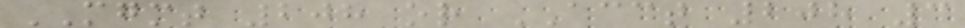MGMT 208 or ACCT 208 3
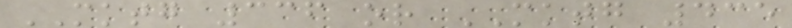MKTG 336 or MKTG 435
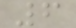6
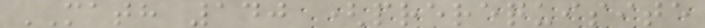MATH 140 (prerequisite
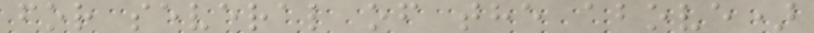for several of the above)
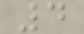4
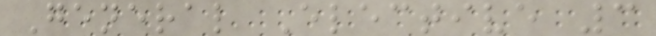General Elective 3
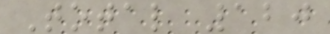Total 120
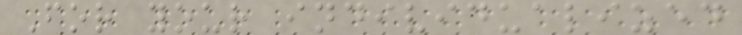For your individualized
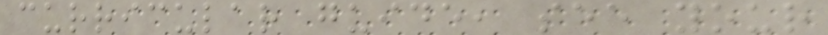curricular guide, see your
